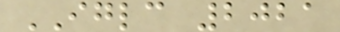IGLC 2021
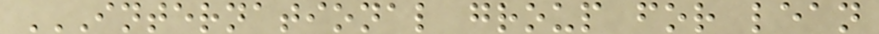INTERNATIONAL GROUP FOR LEAN
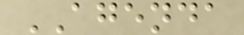AGENDA
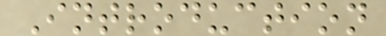Introduction
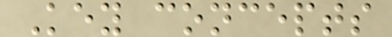Key concepts
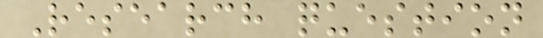Research question
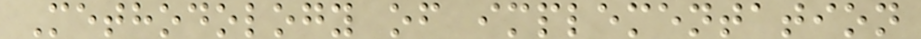Methodology of implementation
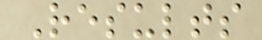Results
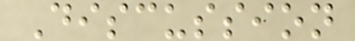Discussion
